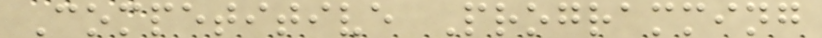Competitive Programming
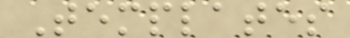Templates
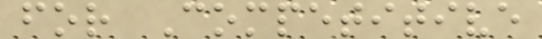for Competitive
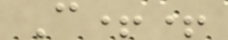C++
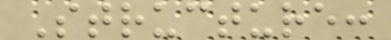Structure:
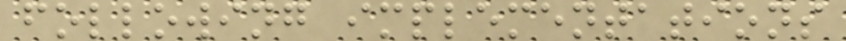following implementations
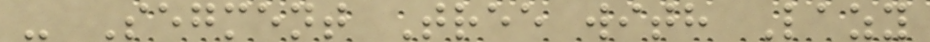- Segment Tree with Lazy
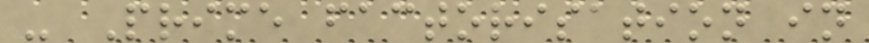- Prime factorisation in
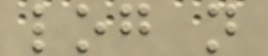log n
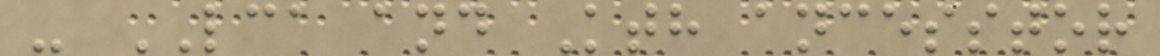- LCA and Kth ancesstor
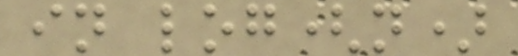in log(n)
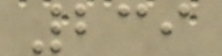239
